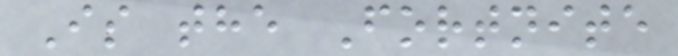Is the Fortnite
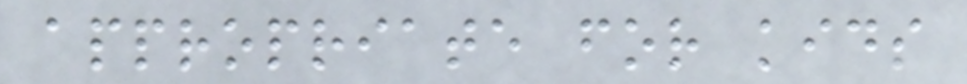appropriate for kids
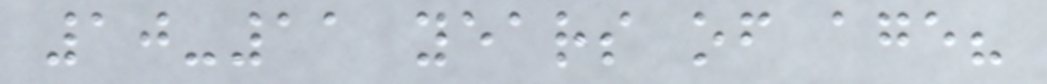10-11 years of age?
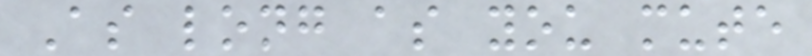As long as you mute
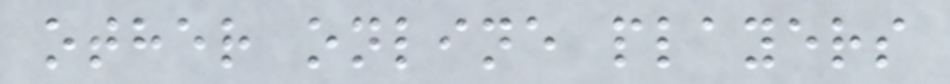other online players
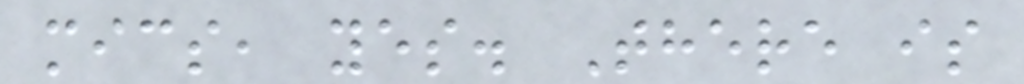mics, yes. There is
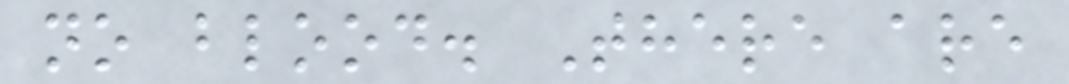no blood. There are
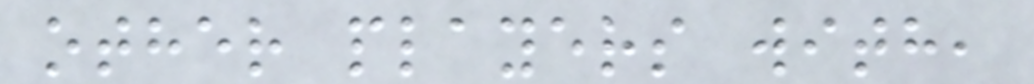other players with,
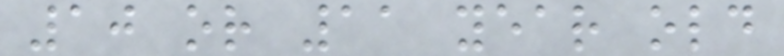10 or 11 year old
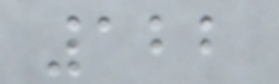122
